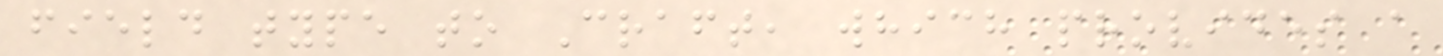field type to Craft, which provides a
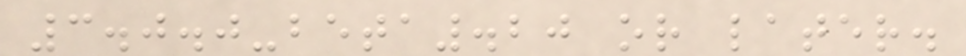3.0.0-beta.20 or later.
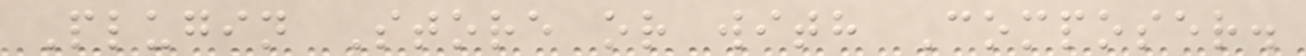Plugin Store or with Composer.
